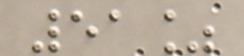51%
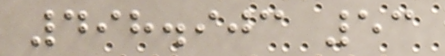498.903 53
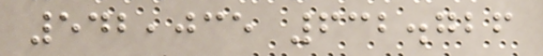542,035 632.726
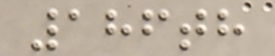186th
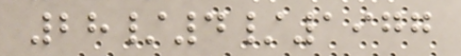28/4/1977
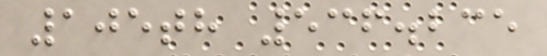105th 536.235
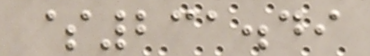$231.49
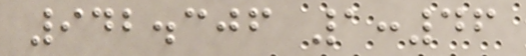942.306 1:46
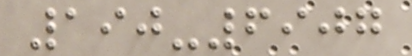190-6907
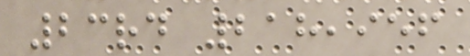23rd 218,956
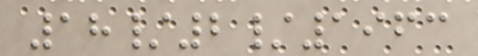18/2/1963
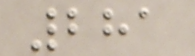281
